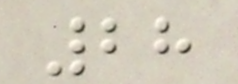28
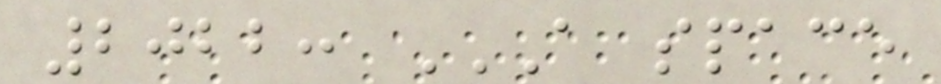2022: A SPACE
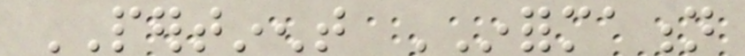PERTINENT INFORMATION
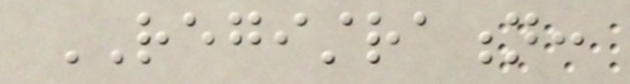REGISTRATION:
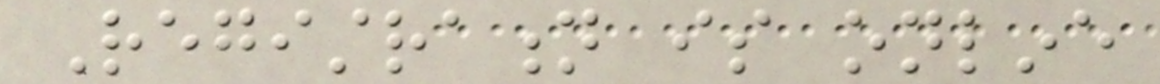Registration is online
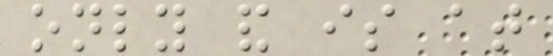only and is at
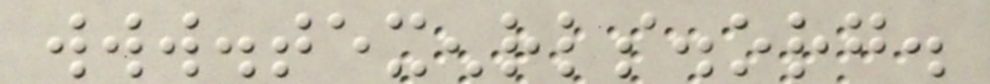www.texenrls.org.
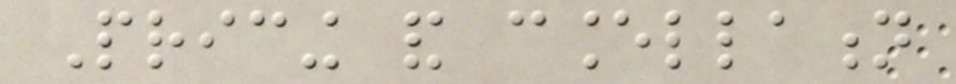Pricing and cancellation
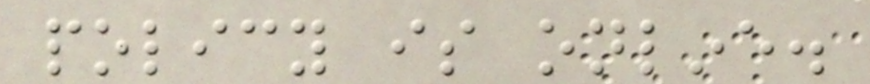policy is online.
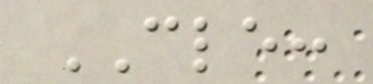CLE:
